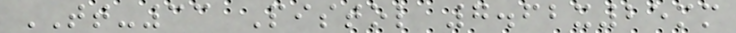TT-33 Pistol 7.62x25mm
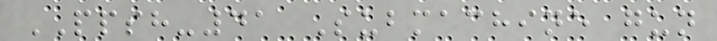PPSH-41 Submachine gun
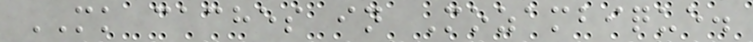MK caches in Mozambique.
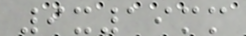9x19mm
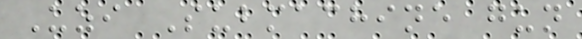Uzi Submachine gun
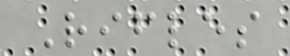Rifles
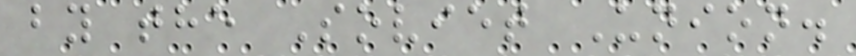by the Soviet Union.
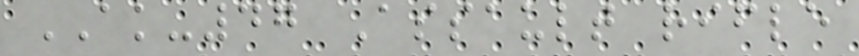AK-47 Assault rifle
